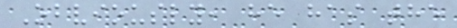Obviously, he has the
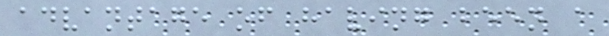advantage of having been a
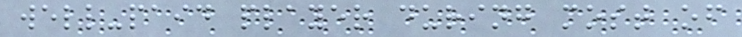well-paid player during most of
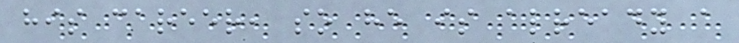his career, so he is already a
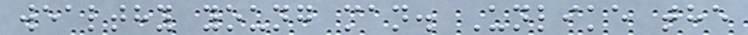wealthy young man. Unlike the
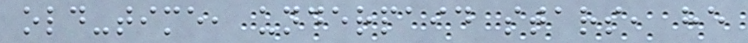old-time, underpaid stars, he
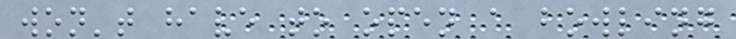won't have to open a bowling
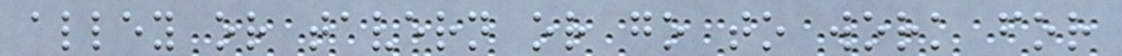alley or tavern or go to work for
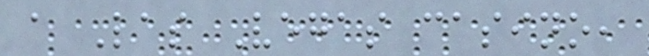a Las Vegas casino,
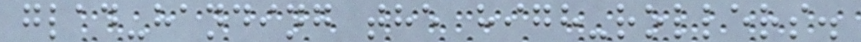glad-handing the high-rollers.
